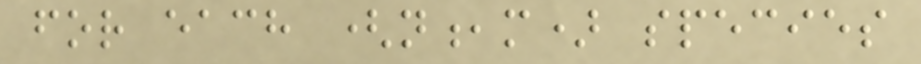for each (n,m) species
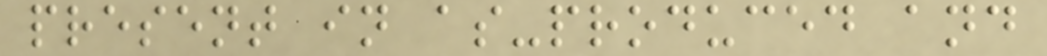present in as-produced and
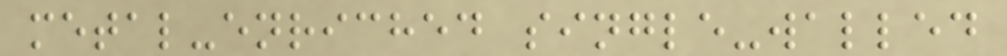metal-enriched single-walled
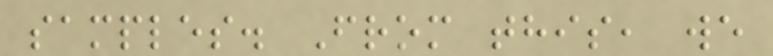samples. From this, we
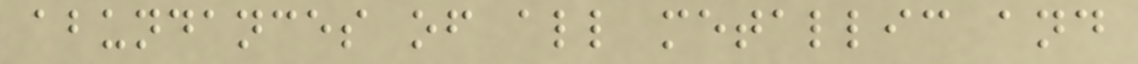abundances of all metallic and
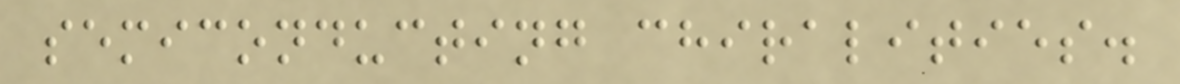semiconducting chiralities.
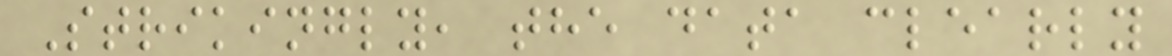Strikingly, the data clearly
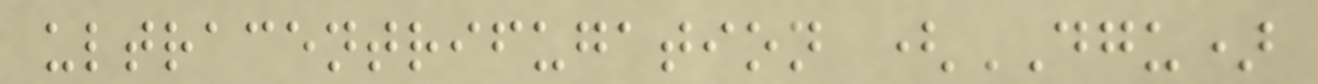ultracentrifugation (DGU)
